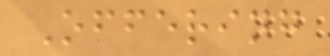Offering
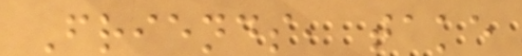Friends, take
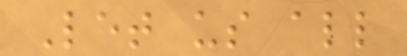Let us all
